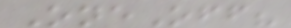OneOff?
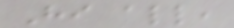Hi all,
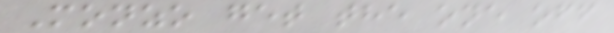Monzo get the one off
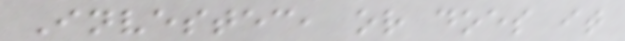Investec, or does it
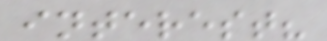interest?
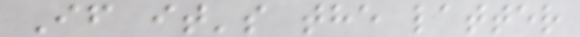If it's the latter
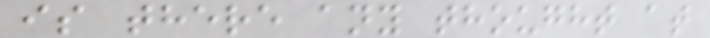is there any thought at
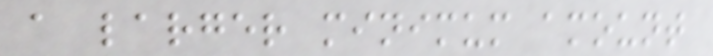a larger minimum amount
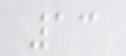13
